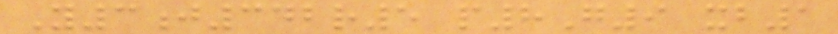Y3j342r5 p8G9 xb1
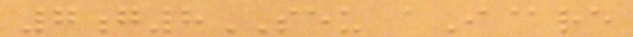7g8SEU aI@re
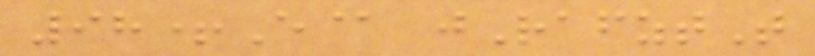98+E@ jRafztT
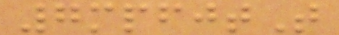7mpfjtT
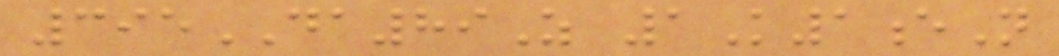395DA89Z 1K1eN
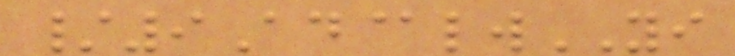/9Ad@lwYI
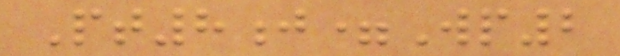Pt8j=Wp2
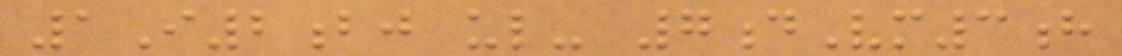1I2bj ul- 7dVm3h
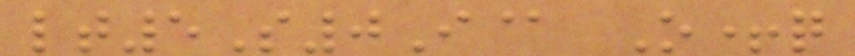lt5S0I@ O+q
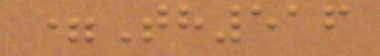=Th516
